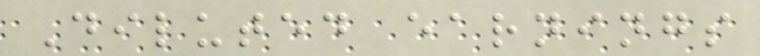Diluted earnings
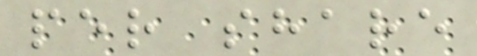per share
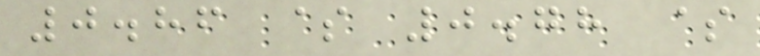0.86 $ 0.78 $
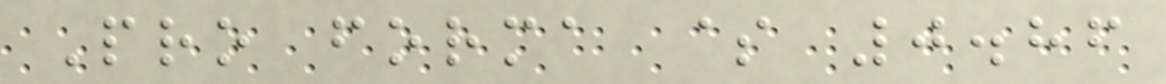Pro forma $ 0.86
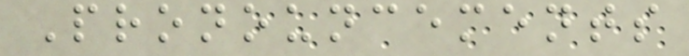Pronouncements
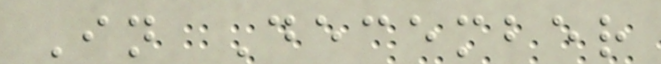In December
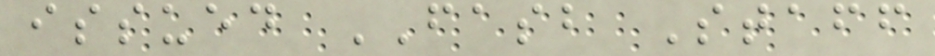issued FASB Staff
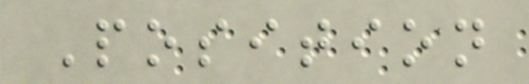Position
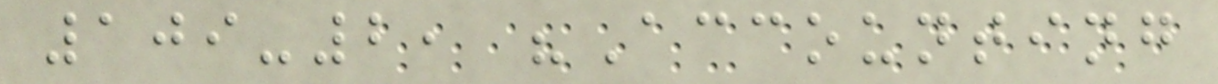109-2, "Accounting
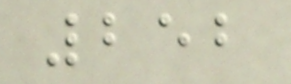252
